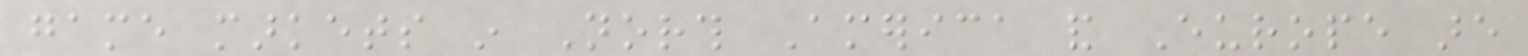game markets in North America and Europe are
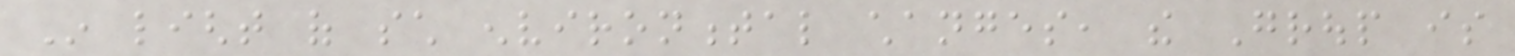In light of such environmental changes, the Group is
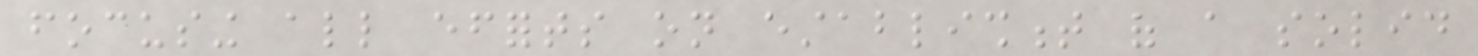focusing all efforts on establishment of a solid
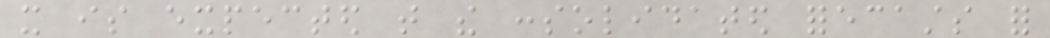it is expected that the consolidated forecasts for
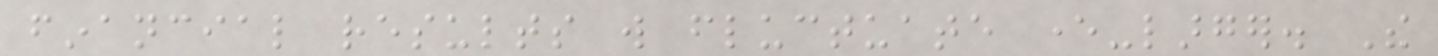financial results will fluctuate ever-larger. The
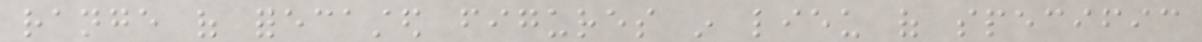range of forecasted figures in lieu of specific
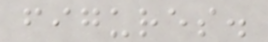figures.
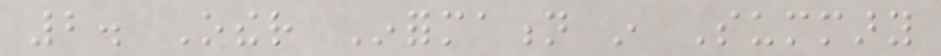2. Other Information in Summary
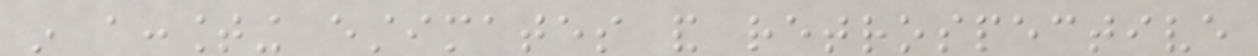in accounting estimates and retrospective
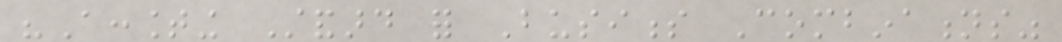"Accounting Standard for Business Combinations"
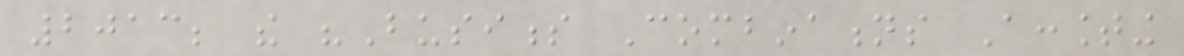2013; the "Business Combinations Accounting
